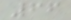66
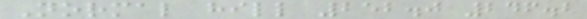Normal hill 252.0 246.2
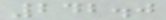242.0
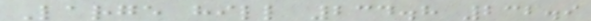Large hill 234.8 232.9
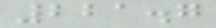221.7
